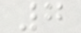7
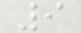9
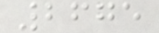2675
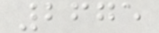2675
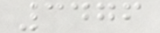3476
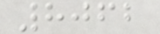8062
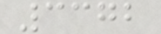3372
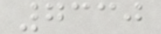7330
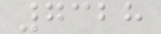7328
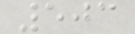503
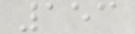153
